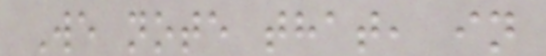We note that, in
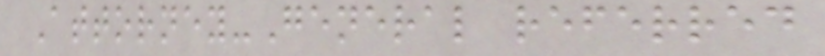Attorney-General referred
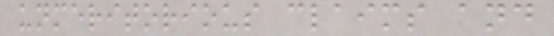unmeritorious claims and
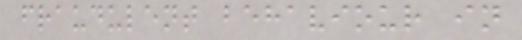fraudulent behaviour in
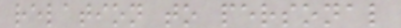relation to personal
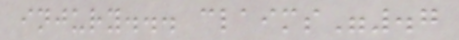injury... claims".7
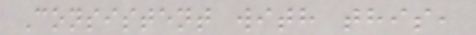Consistent with this,
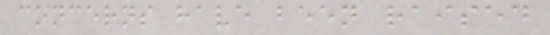concerns have been raised
